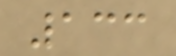133
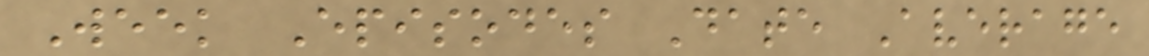Week Episodes Date Average
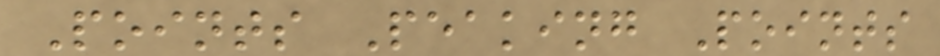Points Peaking Points
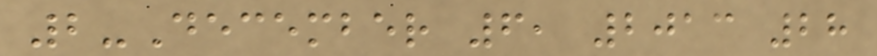2-December 6, 2013 28
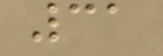31
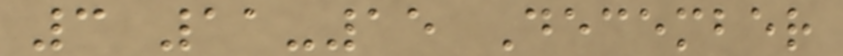3 11-15 December
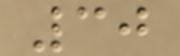30
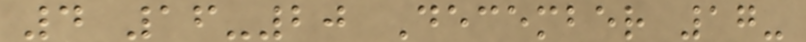4 16-20 December 17-
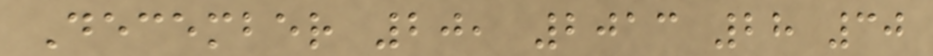December 20, 2013 28 30
